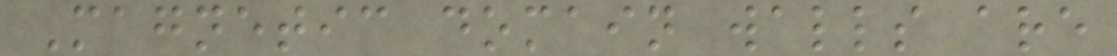Magnetic domain walls are
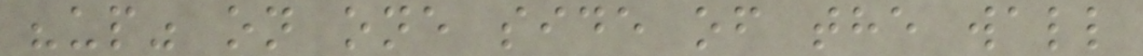"up" on one side of the wall
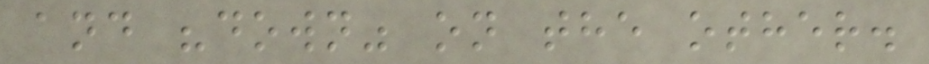and "down" on the other.
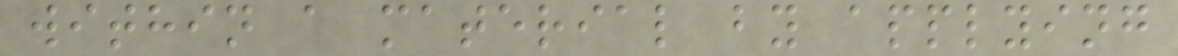within a material by applying
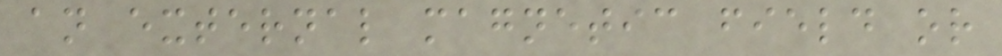an external magnetic field or
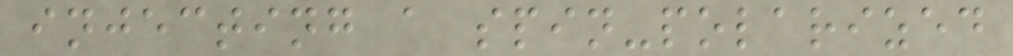injecting a spin-polarized
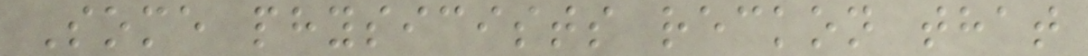Some physicists reckon that
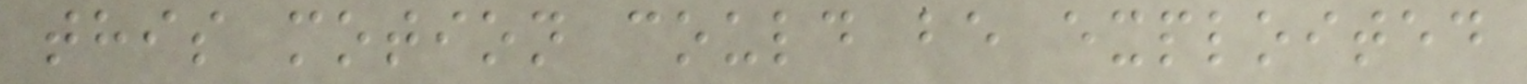this motion could be exploited
